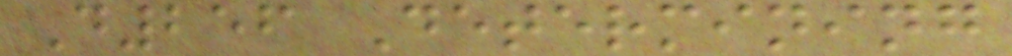D256 Determining
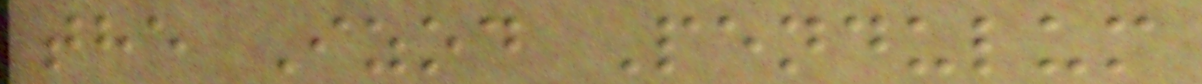the Izod Pendulum
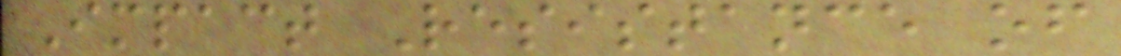Impact Resistance of
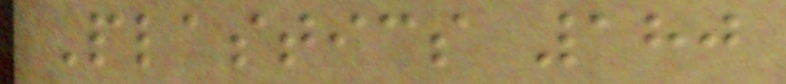Plastics 180
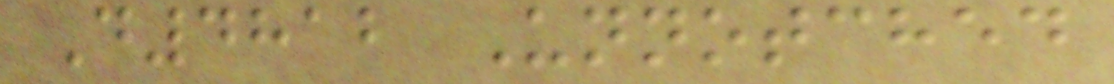D4812 Unnotched
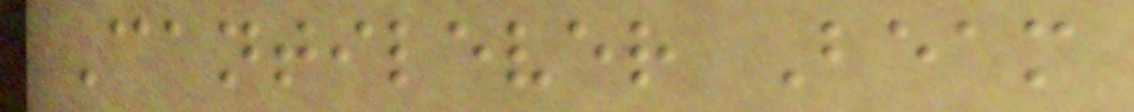Cantilever Beam
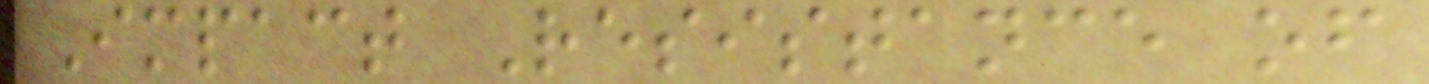Impact Resistance of
